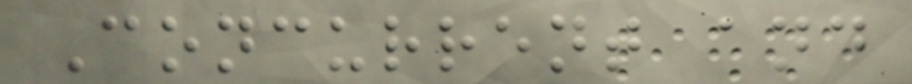Concurrent and
